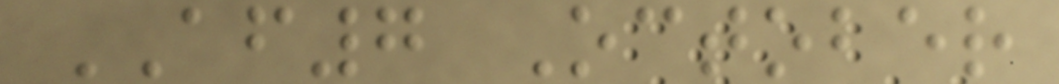AF7 October
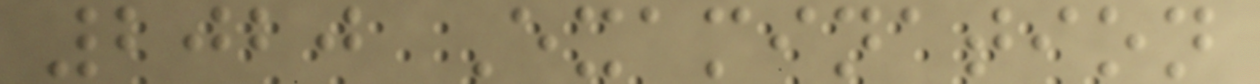2020 Examination
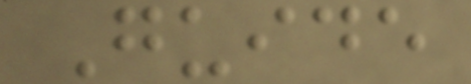Guide
